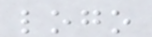logo
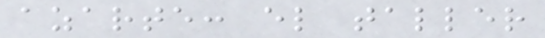azarte: el taller
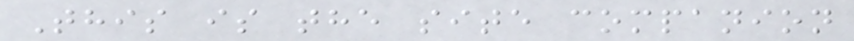This is the site companion
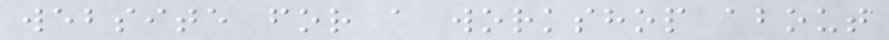website for a workshop about
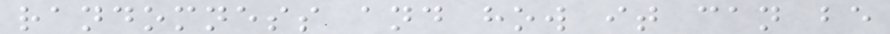randomness and how it can be
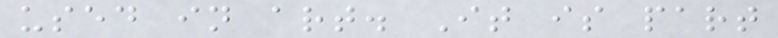used in art. It is part
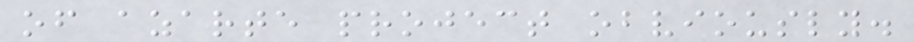of azarte project obviously.
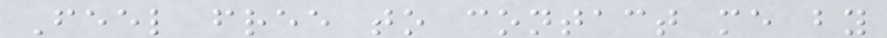Feel free to contact me by
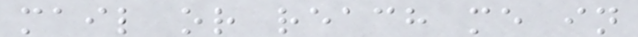mail or reach me in
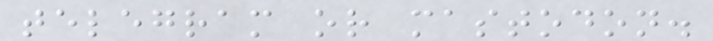telegram or mastodon.
